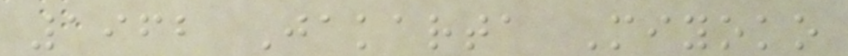1962 Jakarta Miyoko
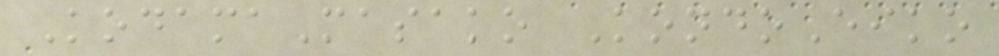KodamaMasako KondoEiko
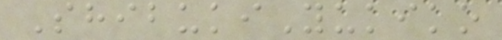ShibukiYukiko
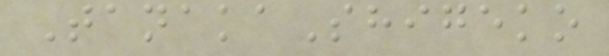TanakaShigeko
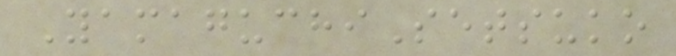YamaguchiSetsuko
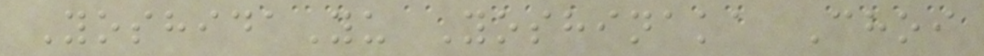YoshidaYu Yoshinaka Choi
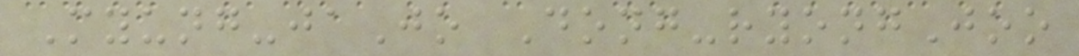Myung-jaJo Dong-ryongJoo
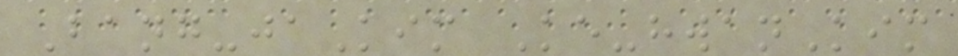Bang-jaKim Ke-hwanKim
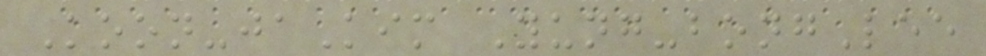Koon-jaKim Yung-bongLee
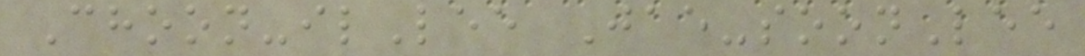Choon-ilLee Jae-soonLee
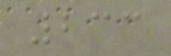233
